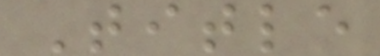Title
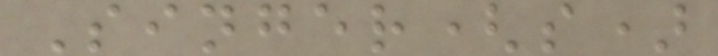Singer(s)
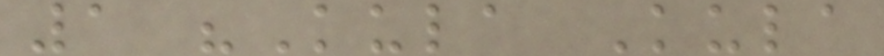1 "Kula Kula
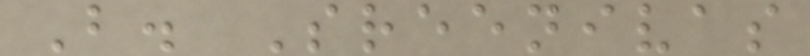B. Sreenivas
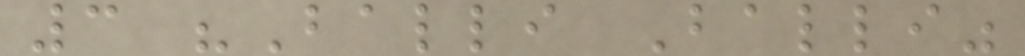3 "Balli Balli"
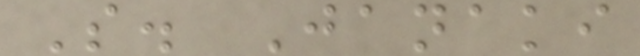S. Janaki
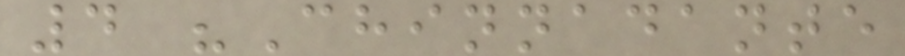4 "Chinnadante
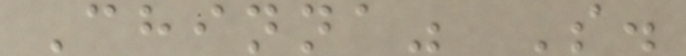Chinna" S.
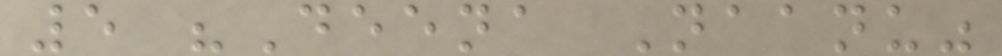5 "Deena Naanu"
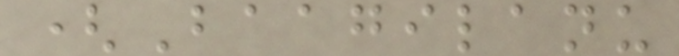(Baagilanu
